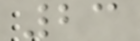23
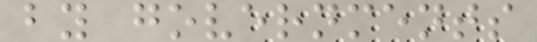by governments
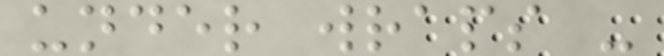under wraps -
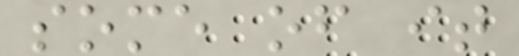some of it
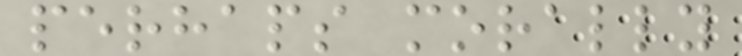perhaps morally
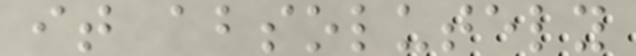it absolutely
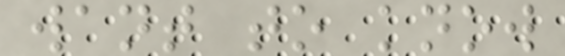want to know
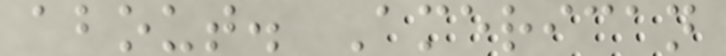about. American
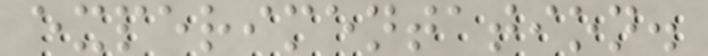experimentation.
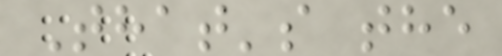That's the
